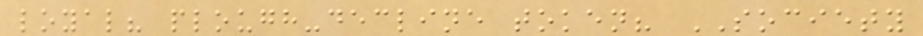loyal? plough-decline token? SOCIETY
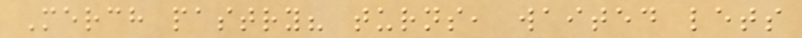Merch pastry? turns, waited lets
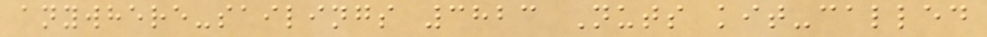anywhere-sailings 3823 Nuts kit-called
